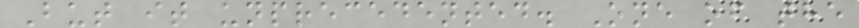But it unprecedented. One of the
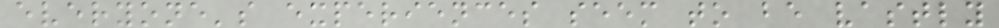everyone's experiences seem to be vastly
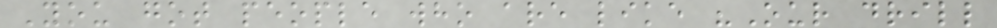You got people who are like "Our drill
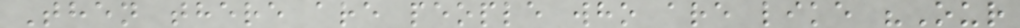Then there are people who are like "Our
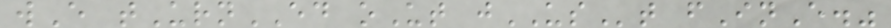wE tUrnED oUt jUSt fInE."
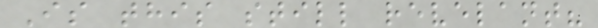Is this still revelant?
